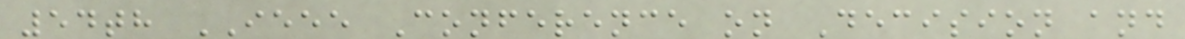54th IEEE Conference on Decision and
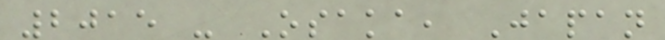2015 - Osaka, Japan
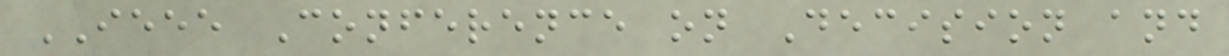IEEE Conference on Decision and
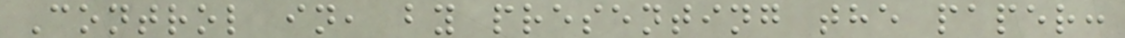Control in, by presenting the paper:
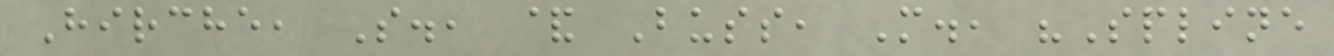Hirche, S., & Buss, M., "Spline
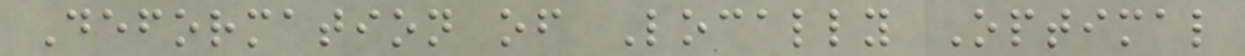Deformation of Locally Optimal
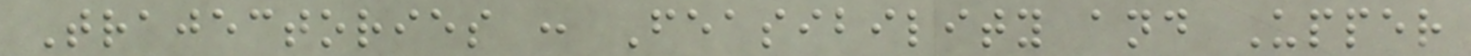Trajectories : Feasibility and Upper
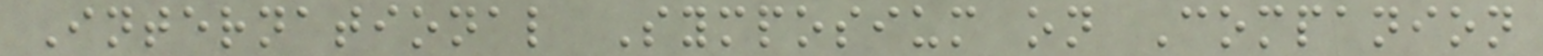International Symposium on Companion
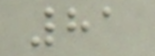81
